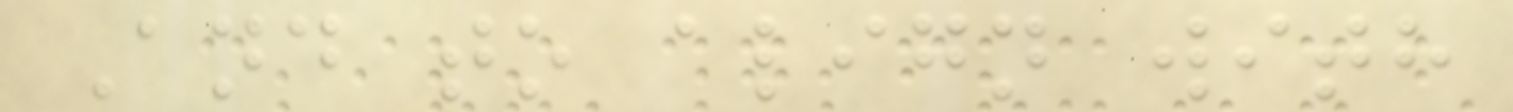And to align with
